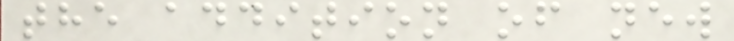the addition of new
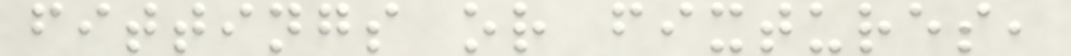fittings or fixtures,
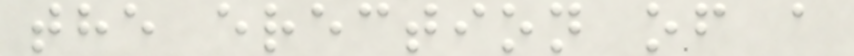the erection of a
